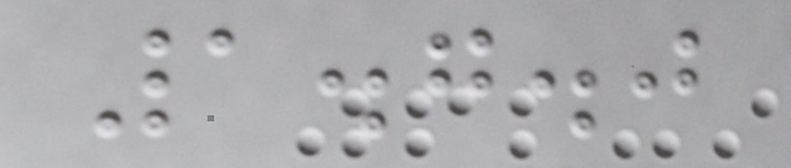1.7.0
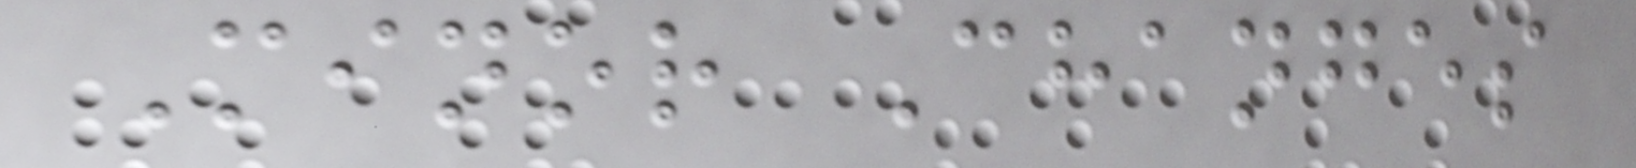Minor Changes
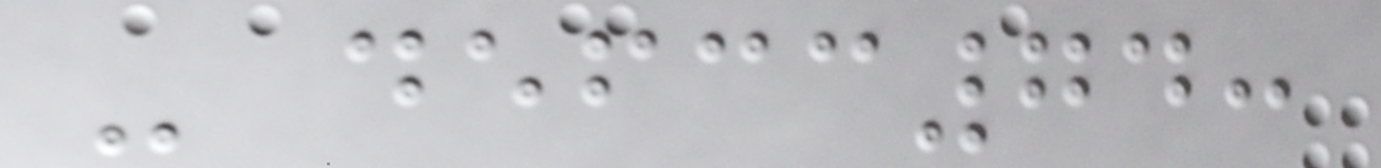- defcc74:
